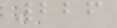226
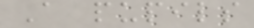A pupils
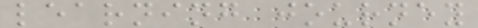learning journey
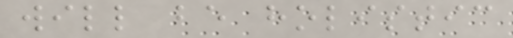will be holistic
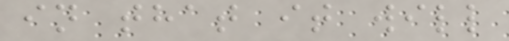in that it will
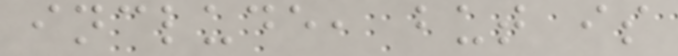include, but is
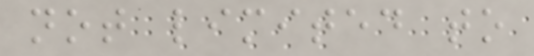not limited to
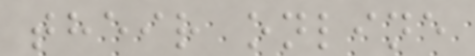their online
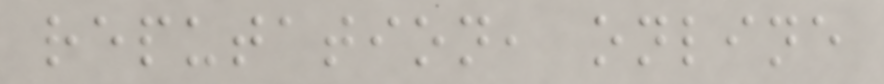reputation, online
